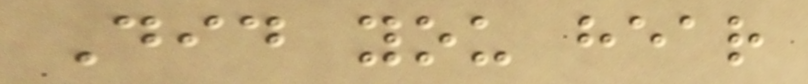Did you hear
